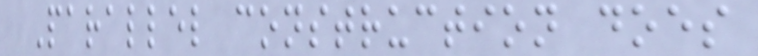Parallel construction does
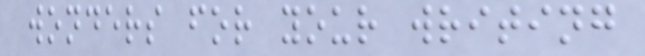wonders for your writing
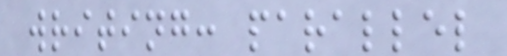writing: parallel
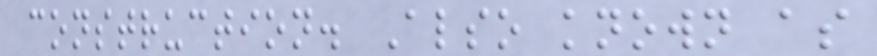construction. Also known as
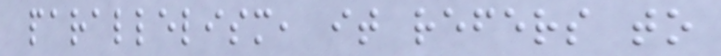parallelism, it refers to
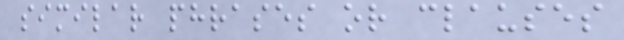similar phrases or clauses
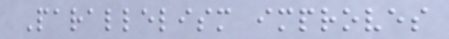Parallelism improves
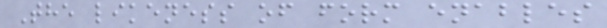The likeness of form enables
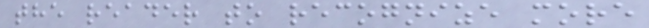the reader to recognize more
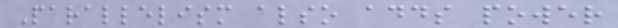Parallelism also adds power
